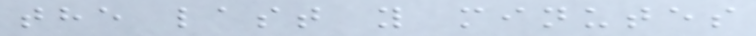the last y minutes
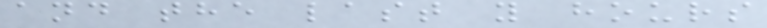and the last y hours
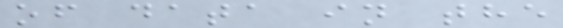of data in the
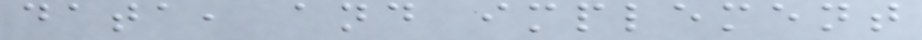data, and implement
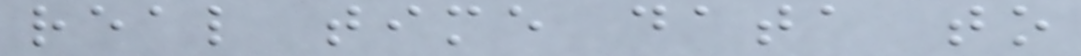real time data to
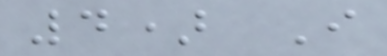4) I
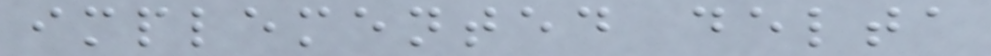implemented delta
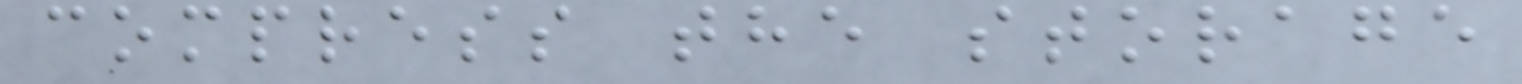compress the storage
